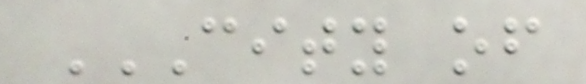CITY OF
